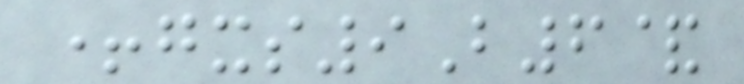+gxs9B6&
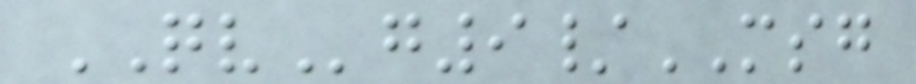QVg9/MSG
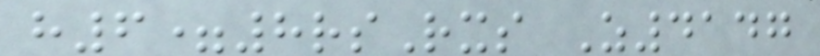h6=8rsRxs Z4147
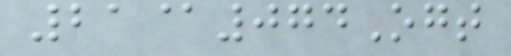21@074Ogt
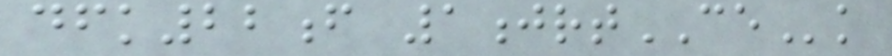dfk22f 1jrtCEk
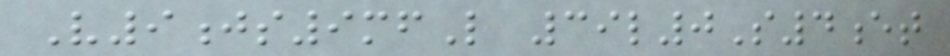V9js9mfL 39l0S4et
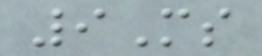9Ms
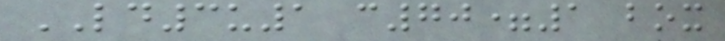LD3u1 c70=1 box
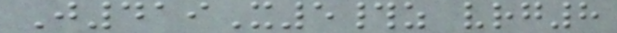J419X5#z vrg8
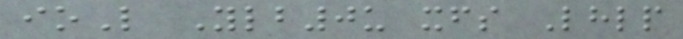ioL Ylb0u xfs Lhlp
